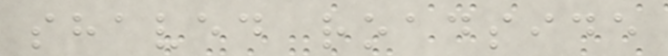shaved roadside
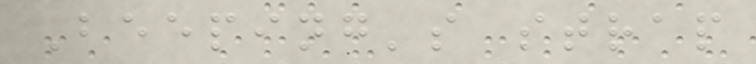Beeping's strap
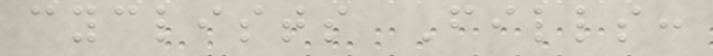cyclists Fills:
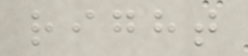right
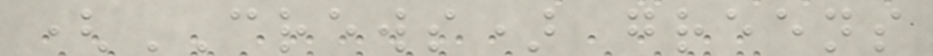(CREWS) greens
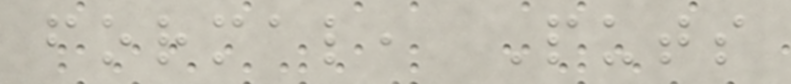formal, Puts
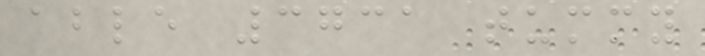able 3731 tummy
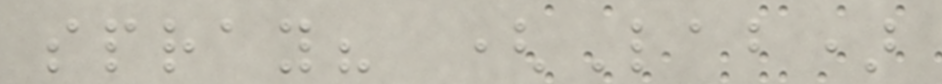spray? (Lab)
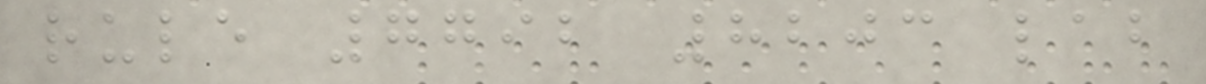rule 7792 8203 lab
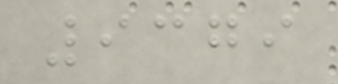9379
